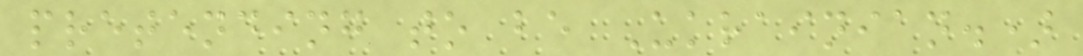pretending to be Ukrainian.)
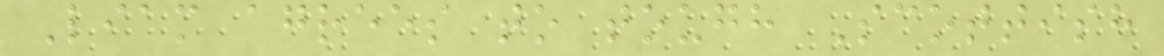Liam agrees to tough Scottish
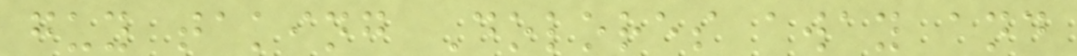guy taking Dolores away and
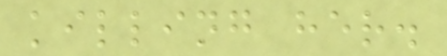killing her.
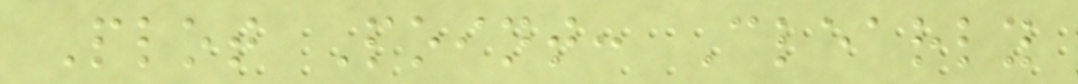Plot Point: Clearly
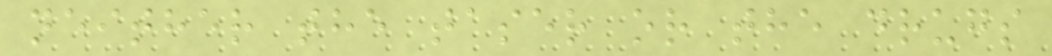neither the taser or the drugs
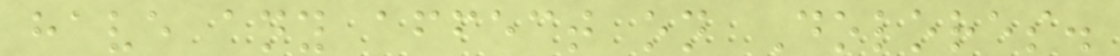have any affect on Dolores.
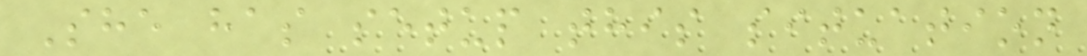She has setup this situation
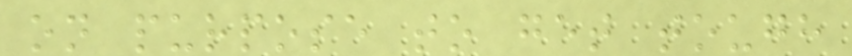on purpose to get tough
